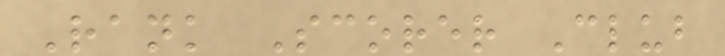Rank Scorer Club
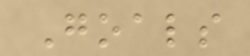Goals
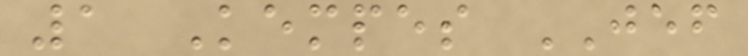1 Kempes JEF
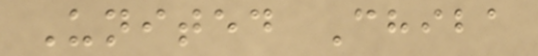United Chiba
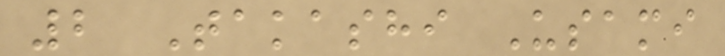2 Takashi Usami
